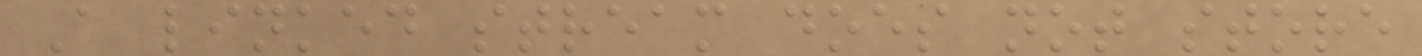A linked stream does not store
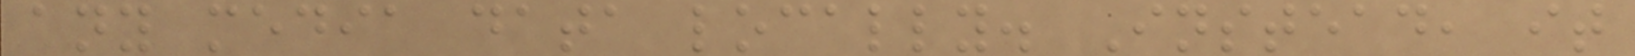any media data locally. Instead, it
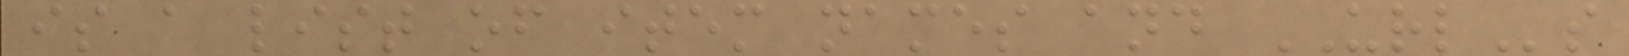is a list of item names and URLs
